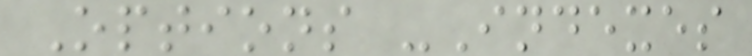Options -Indexes
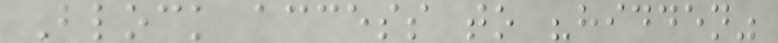Block access to "hidden"
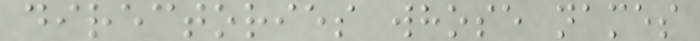directories whose names
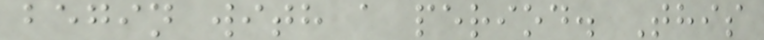begin with a period. This
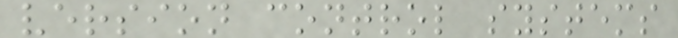version control systems
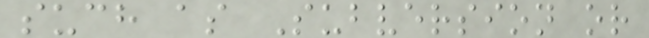such as Subversion or
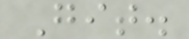Git.
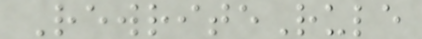RewriteRule
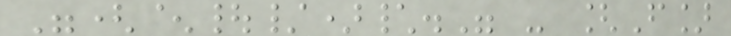"(^|/)\." - [F]
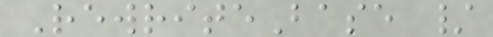RewriteBase /
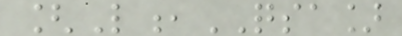[L,QSA]
